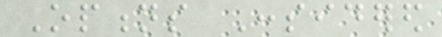Options Considered
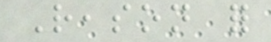Reason for
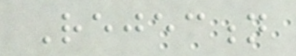Rejection
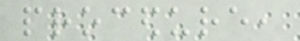procedure,
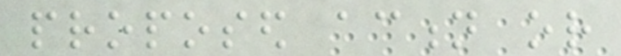proposed action or
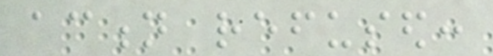action refused:
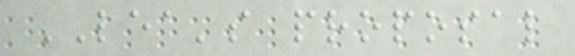LEA's proposal
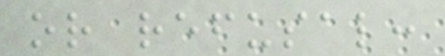or refusal:
